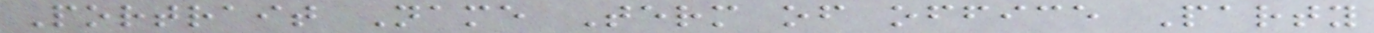Portrait Name Term of office Party
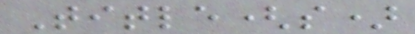Title(s)
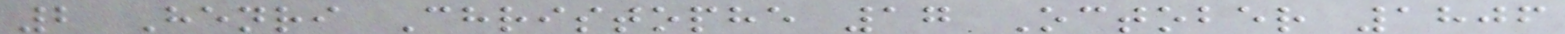2 Henri Christophe 17 October 1806
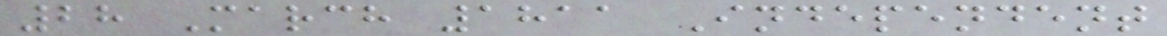28 March 1811 Independent
